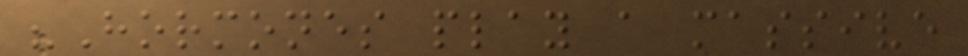"Hormones play a massive
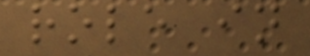role in
